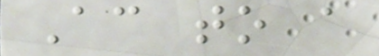According to a
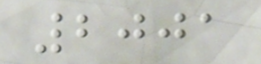2001
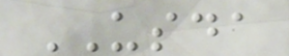USDA
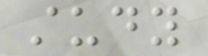study
